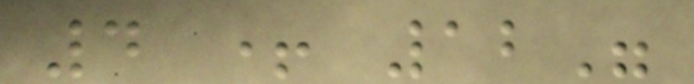4 + 12"
